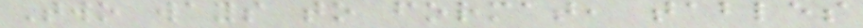Two ways to format, tables
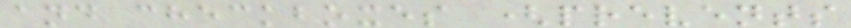and checkboxes (prevents
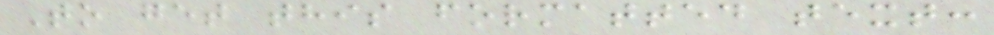To get this formatted text:
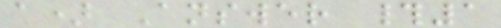a) Answer #1
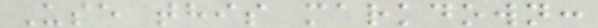Use this markdown:
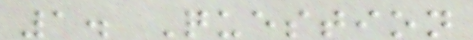1. Question
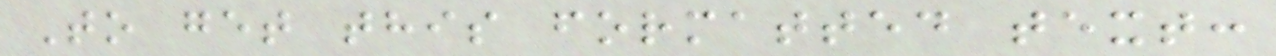To get this formatted text:
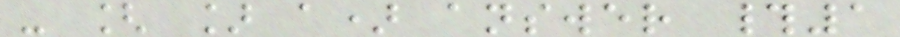- [ ] a) answer #1
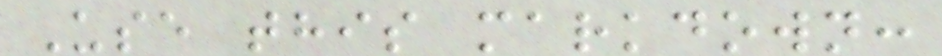Use this markdown:
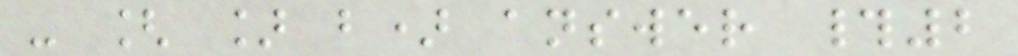- [ ] b) answer #2
